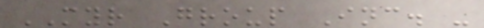MYR Group Inc. -
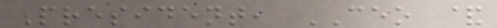President, CEO &
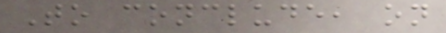To conclude, on
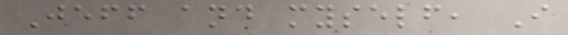Jeff and myself, I
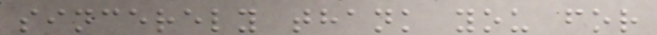sincerely thank you for
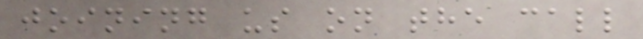joining us on the call
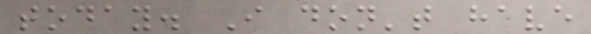today. I don't have
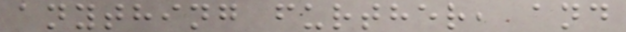anything further, and
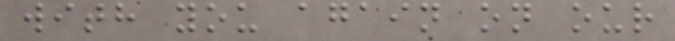with you again on our
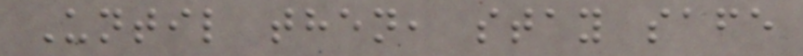Until then, stay safe
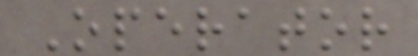Operator
